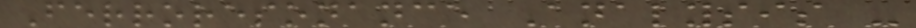Ferroresonance Analysis -
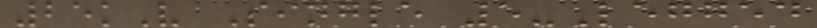25kV Single 5-Legged
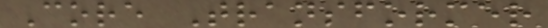Core Transformer
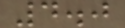4.0
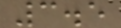3.5
